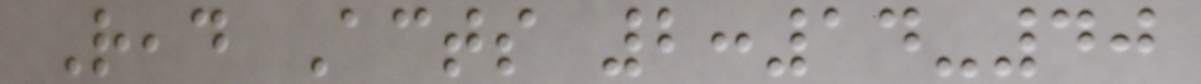Read Acts 2:14-40
